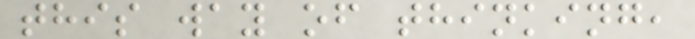this way of thinking,
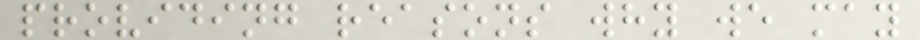providing reasons why we may
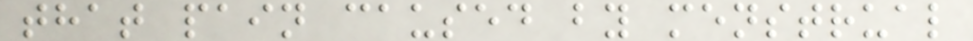that pain caused by menstrual
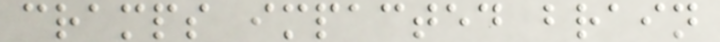cramps impacted brain
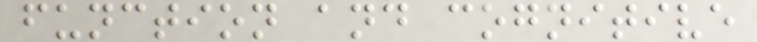function and cognitive
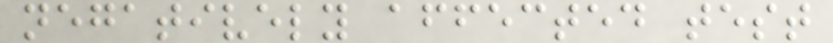negatively affected test
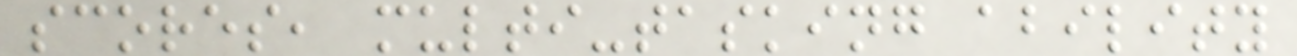scores, multi-tasking ability
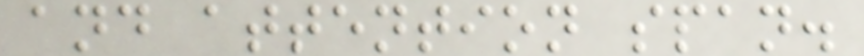and attention span.
